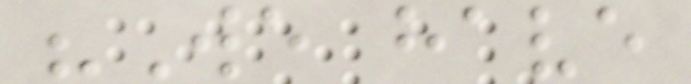"We have
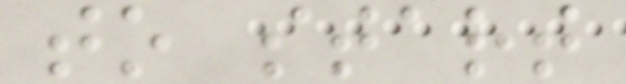to start
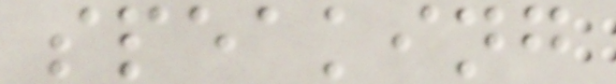speaking
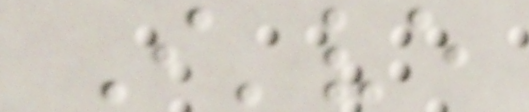I've
